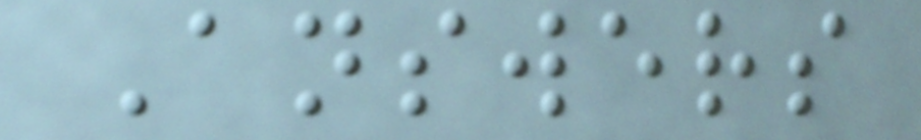Answers
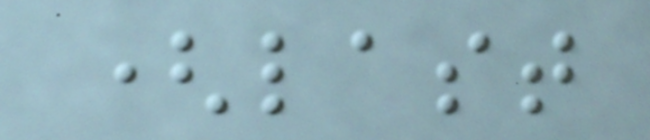(last
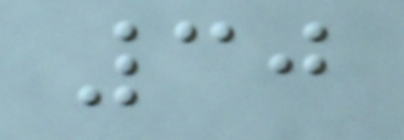30
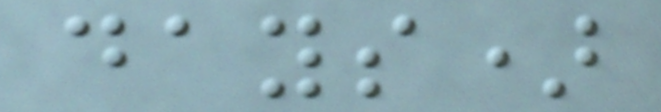days)
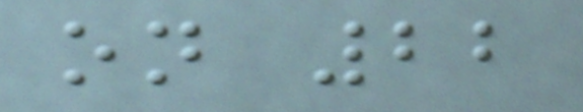on 22
